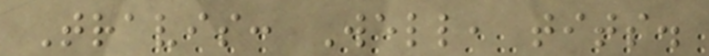Travis: Well, tits.
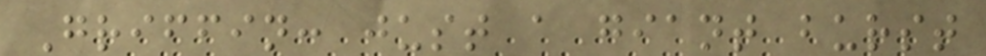Griffin: just a giant burst
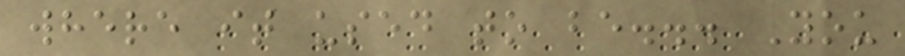where it used to be... You
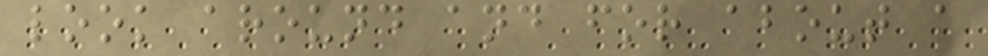look around and for about a
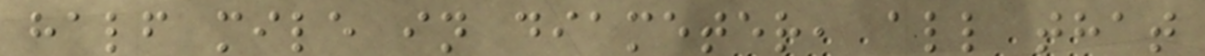half mile in diameter, all that
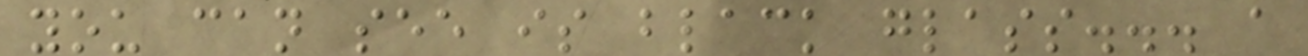you can see is black glass... a
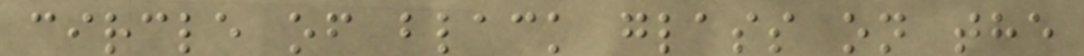circle of black glass on the
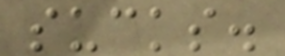sucks.
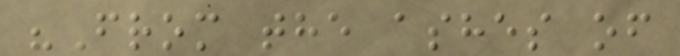"From the ashes of
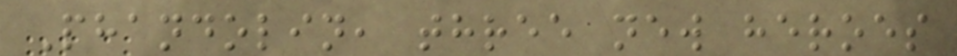Phandolin, three new heroes
